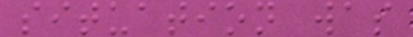situation was
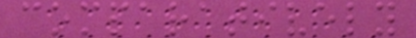comparatively
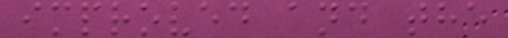improved and the
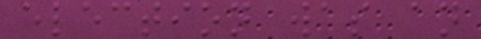election was an
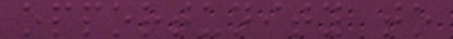opportunity to
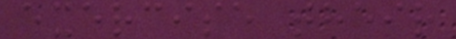exercise their
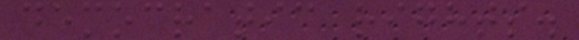democratic rights.
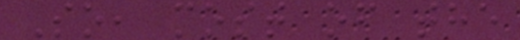So, most of the
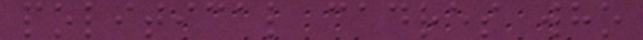political cadres who
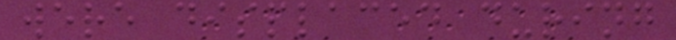were displaced during
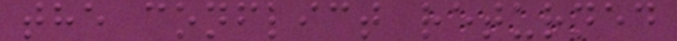the conflict returned
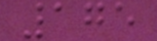175
